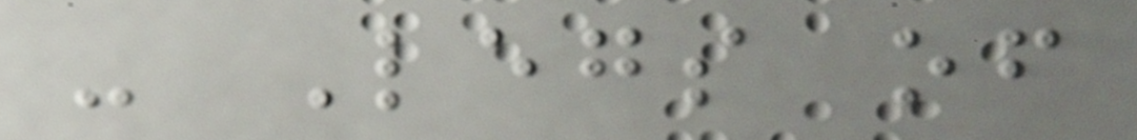- Legs of
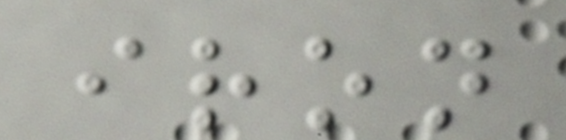iron
